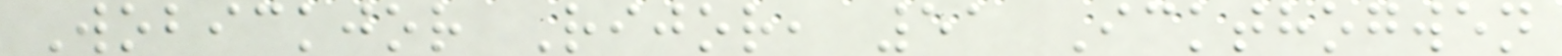Wobickjor Rijor, 51 Ickthogwen
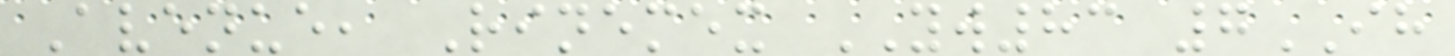Avenue, Rinemex YW83 7IH
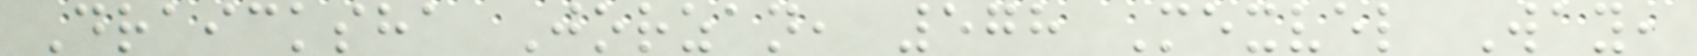Draicksha Jorzan, 578 Mexvel Way,
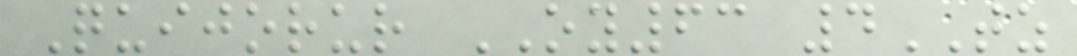Quijorur OY63 4TZ
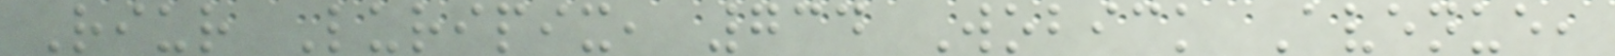Riur Luripix, 734 Wobick Avenue,
